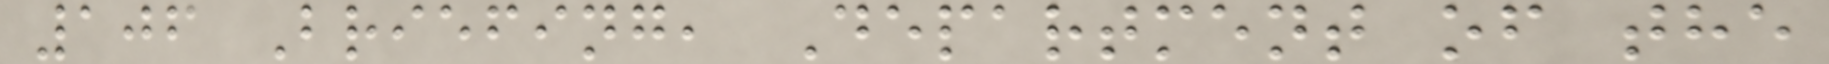106 Briefing, Department of the
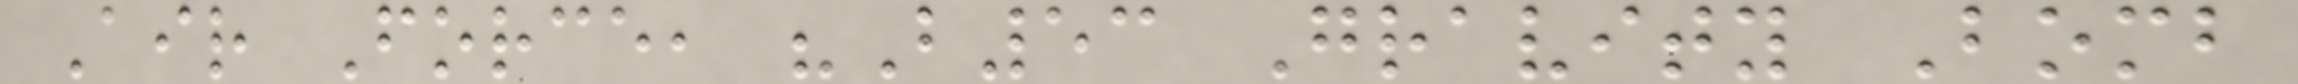Air Force, "B53 Gravity Bomb
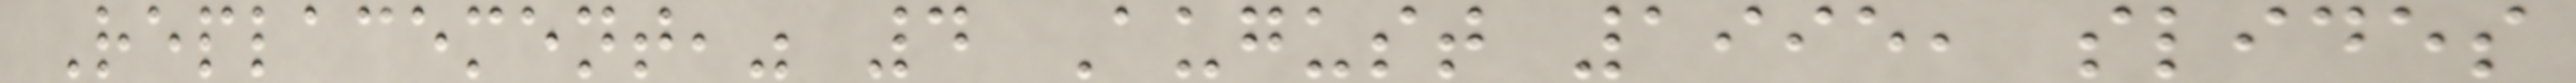Replacement," 4 August 1995, slides
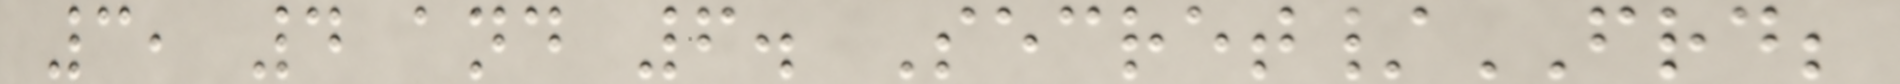3, 4 and 6. Secret/FRD;
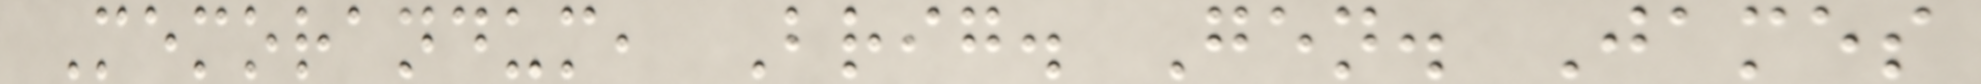Memorandum, Brig. Gen. James
